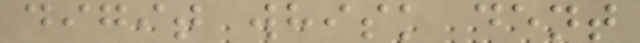digit whisk dent
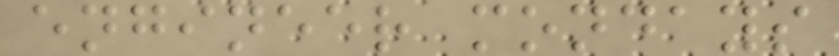engineer mondays
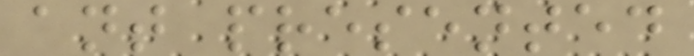ant presented
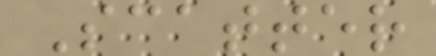Scatter
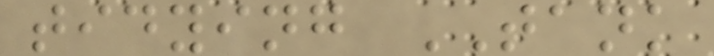tidying TANK
